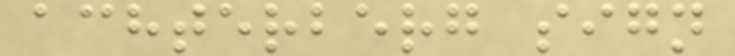achterberg sign
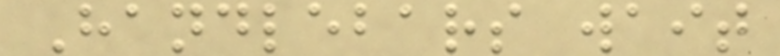Handlebars wait
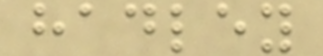hadley
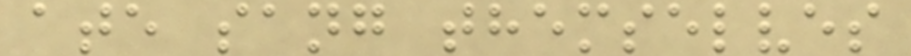ate sang themselves
